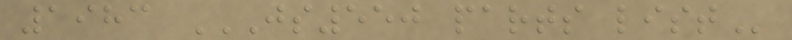1983 JS550 PARTS LIST
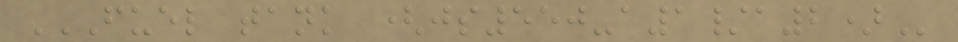FUEL TANK (JS550-A1/A2)
